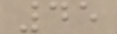45
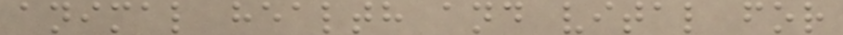animal health and vital for
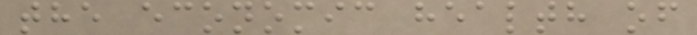the economic health of
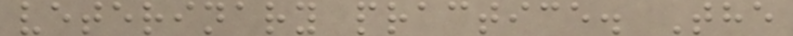veterinary practice. The
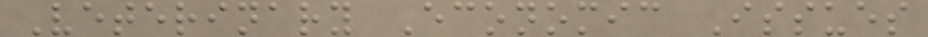Veterinary Economic Issues
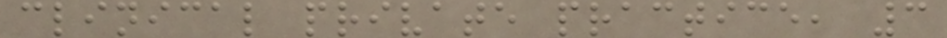clinical private practice, 3
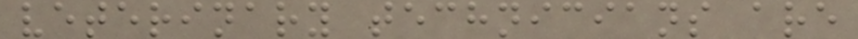veterinary technicians are
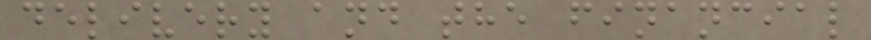delivery and the financial
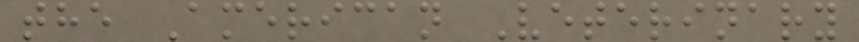the American Veterinary
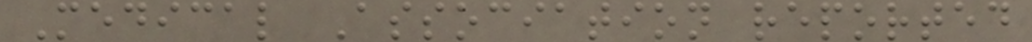Medical Association reported
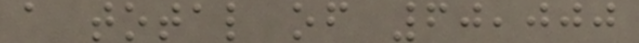a total of 60,000
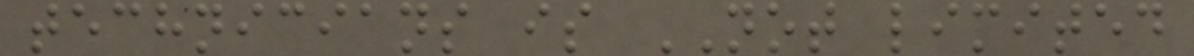technicians is NOT limited
